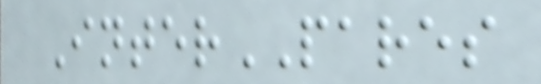InterPARES
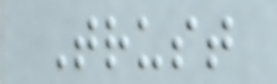Trust
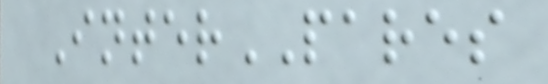InterPARES
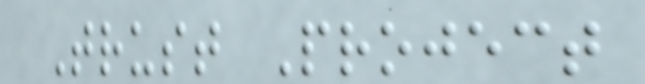Trust Project
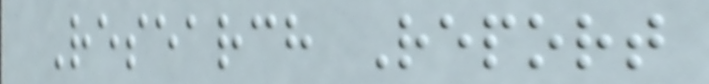Research Report
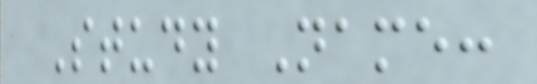Study Name:
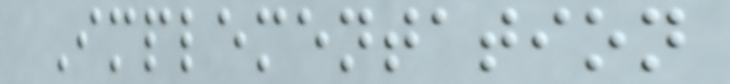Implementation
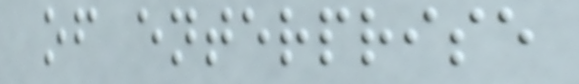of enterprise
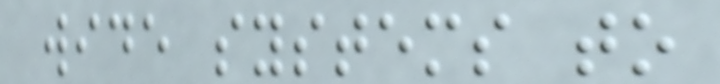wide systems to
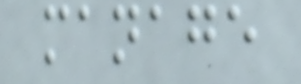manage
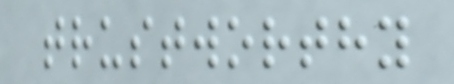trustworthy
